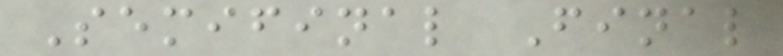Semifinal Final
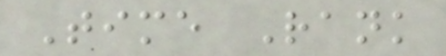Time Rank
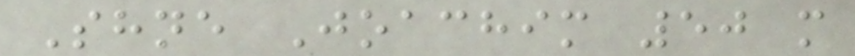Shne Joachim 50 m
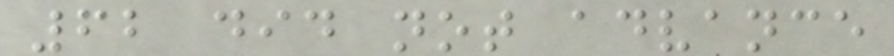62 did not advance
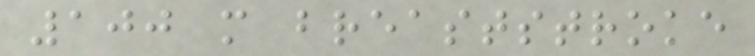100 m breaststroke
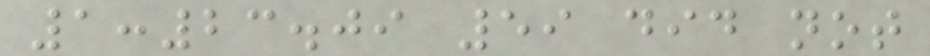1:23.09 59 did not
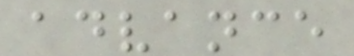advance
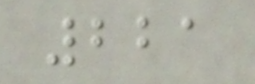221
